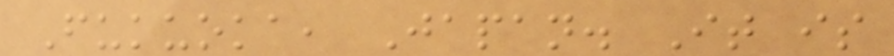Fukuoka, Japan. It is
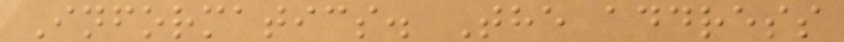Informatics. The address
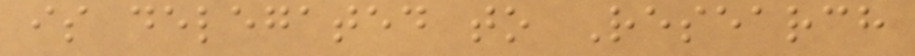is delegated to Research
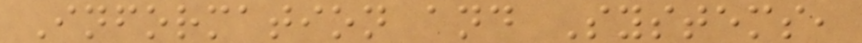Information and Systems,
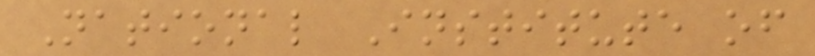National Institute of
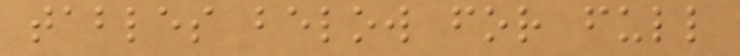tables below for full
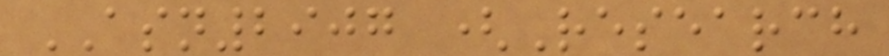ASN2907 (Research
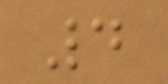4
